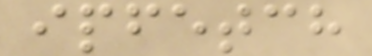ipfetch
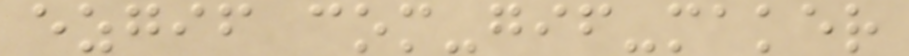ezgif com-gif-maker
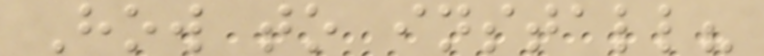How to install?
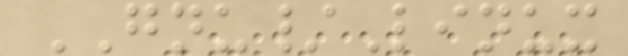GNU/Linux
